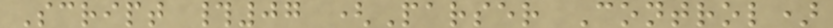Script #07 (Parser Control)
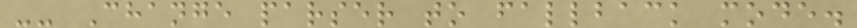-- Change parser to fallback mode.
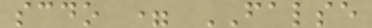scdo = FALSE
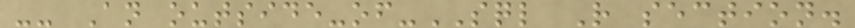-- An outside-of-SQL R section.
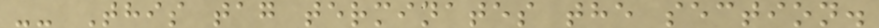-- This tag terminates the section.
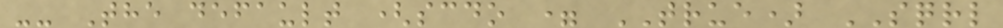-- The default (scdo = TRUE) SQRL
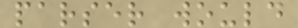parser would
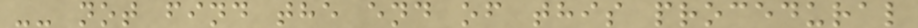-- not find the end of this procedural
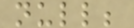null;
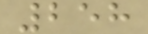258
